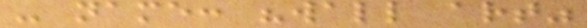- name: "wall art"
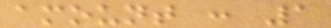amount : 1
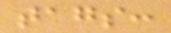tags:
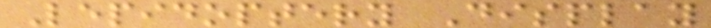Lepidoptery Display
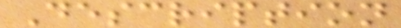Description
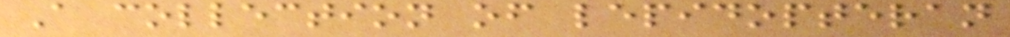A collection of lepidopteran
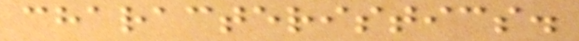characteristics.
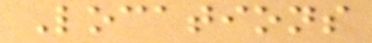Locations
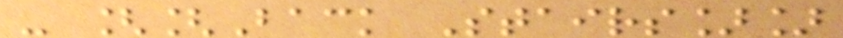- [[Back Stairs]]
